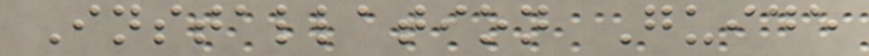Installation Guide
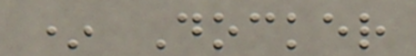* Docker
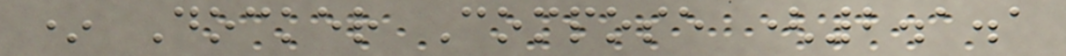* Docker Compose (2.1.1
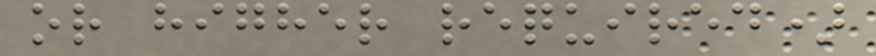or higher required)
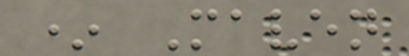* Maven
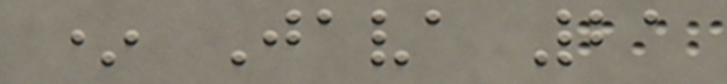* Java 21
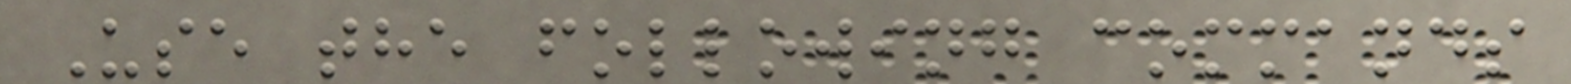Use the following commands
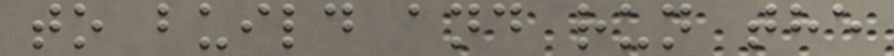to build and run the
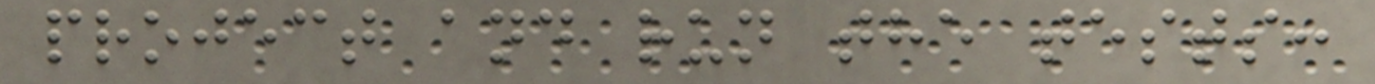project and run the tests:
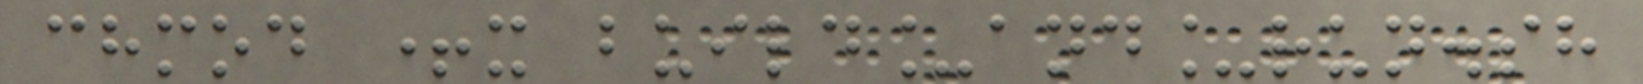chmod +x build_and_run.sh
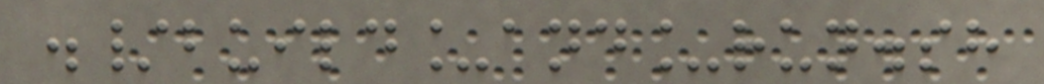./build_and_run.sh
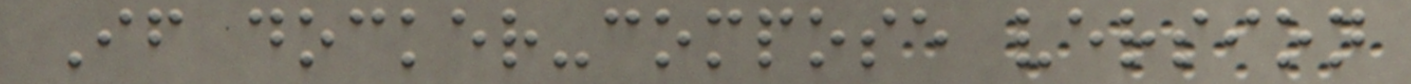If docker-compose version
